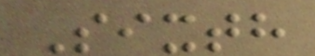Sixth
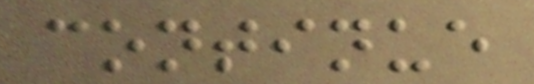continue
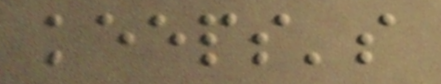keeps's
